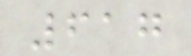617
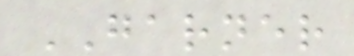GARNER
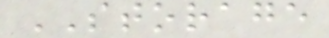STORAGE
